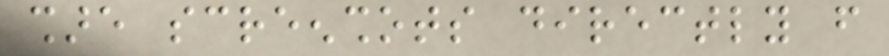share screenshots directly from
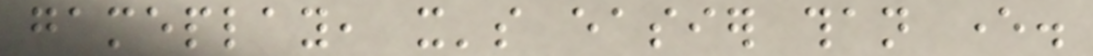gameplay, it's easier than ever.
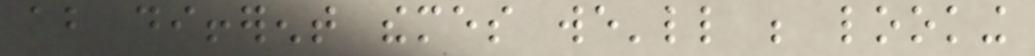about different themes we'll be looking
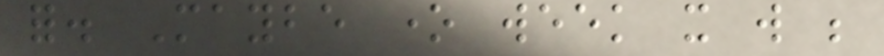for. Maybe one week it will be
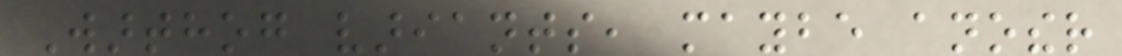Warthog variants, maybe another
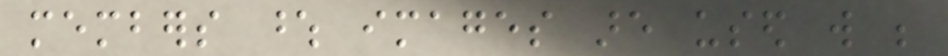members whose images are used will be
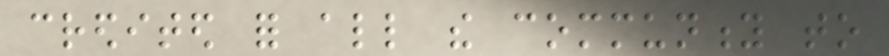credited for all the community to
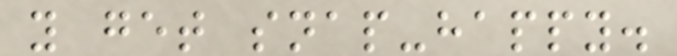you get snap-happy.
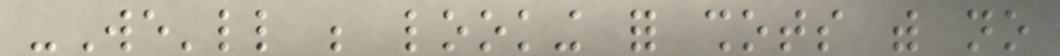-We'll be looking for shots with no
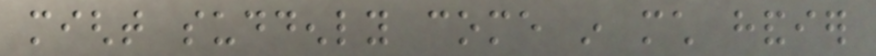might suddenly come in much handier
